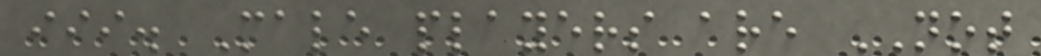iii. Male players are NOT
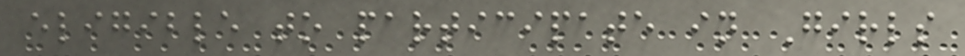eligible to participate in Girls
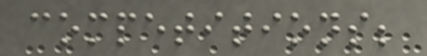competitions;
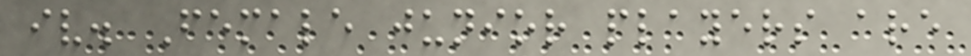iv. Female junior players are
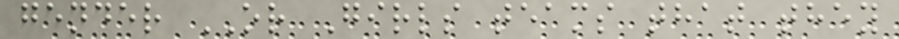gender OR Girls teams that they
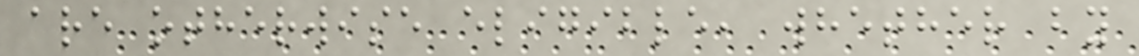are otherwise eligible, whether by
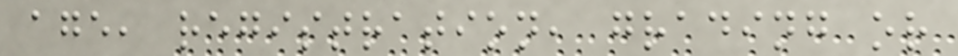age, registration, grading or
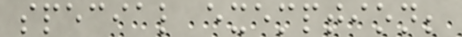special exemption;
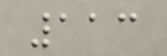113
